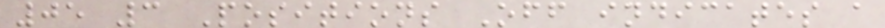05 3 Positions Off indicates a
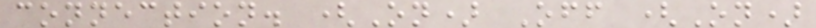connection. (On) Off (On)
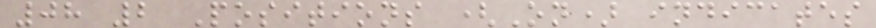08 2 Positions (On) indicates
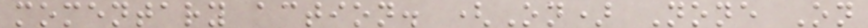momentary action. (On) None On
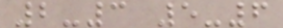2-3 5-6
